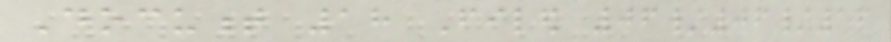Document 18 Filed 06/06/16
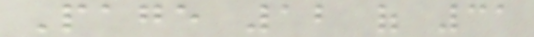Page 12 of 31
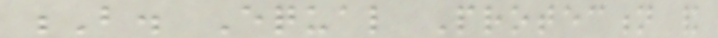B. Equal Protection and
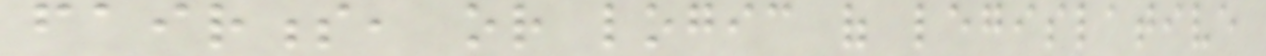fairness, or logic of legislative
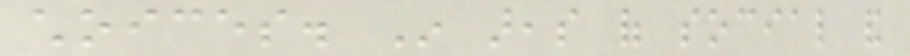choices. In areas of social and
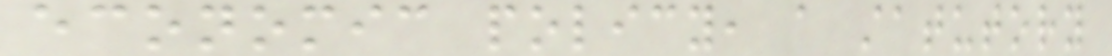economic policy, a statutory
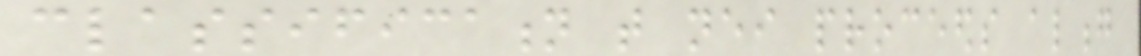classification that neither proceeds along
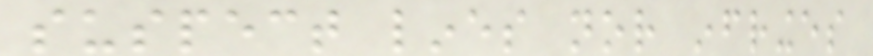suspect lines nor infringes
